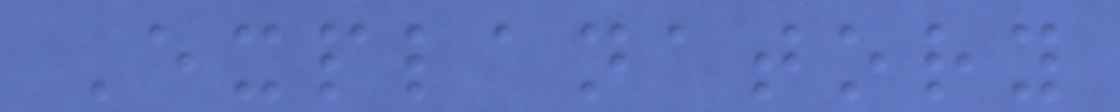Explanatory
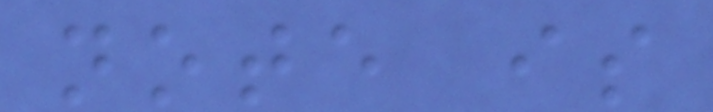note is
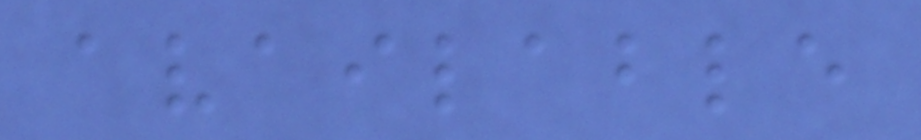available
